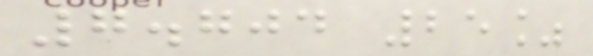7.704 25%
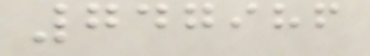747986
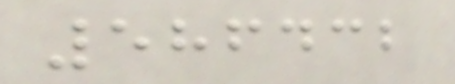586432
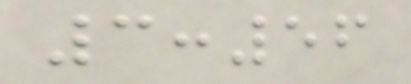3:56
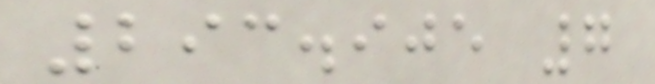293.905 7
